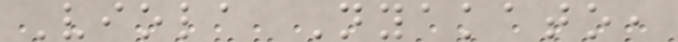Viola Nyakato,
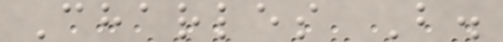Charles B.
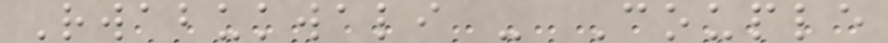Rwabukwali - Couple
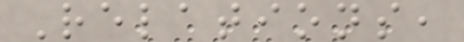Relations,
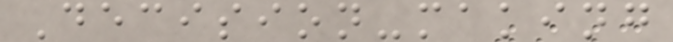Decision-making
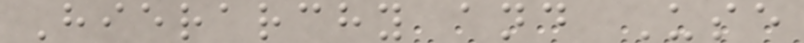Hierarchy and Use
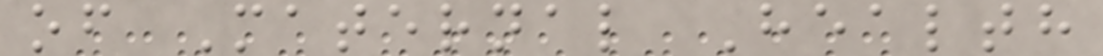of Maternal Health
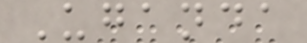Uganda
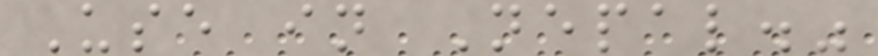Use in Nepal."
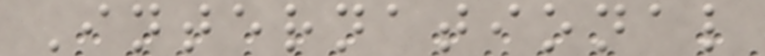International
